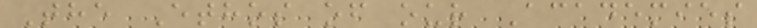The Ethos of our Academies
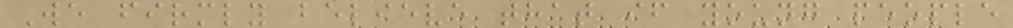We firmly believe that if young people
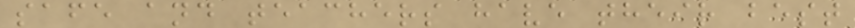safe and teachers have their best
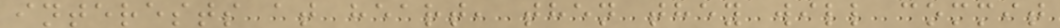interests at heart, then they will commit
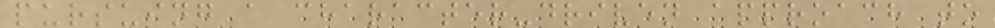pursuing a character-driven approach to
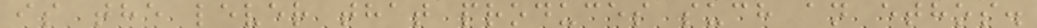is the lever that produces such an ethos.
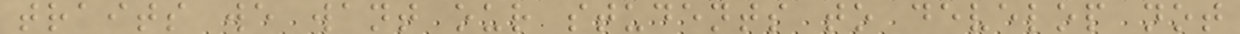traits we want our students to develop not
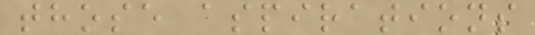those aspirations
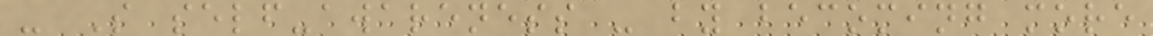- S self-awareness - by becoming more
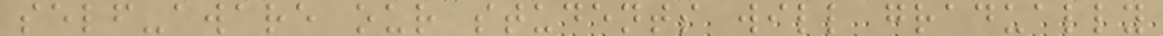self-aware our students will gradually
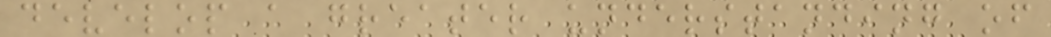develop a greater understanding of
